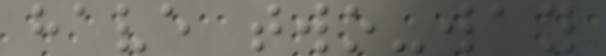have two-way
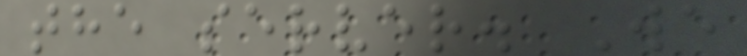the server. We
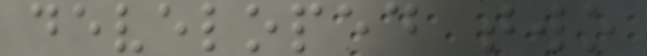developed two
